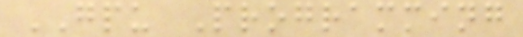GPU Programming
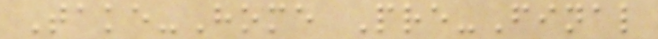Take-Home Pre-Final
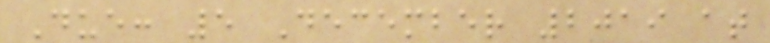Due: 5 December 2019 at
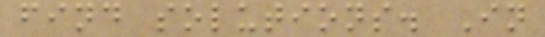find solutions. In
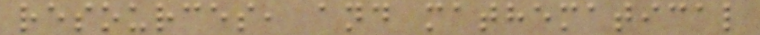resources, and mathematical
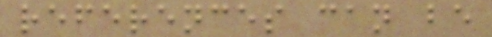references can be
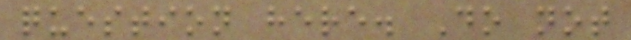question here. Do not
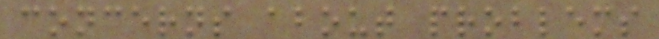concerns about problems
